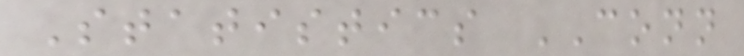Statistics CONN
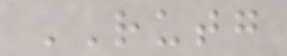RUTG
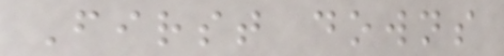First downs
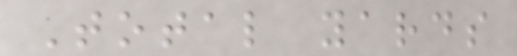Total yards
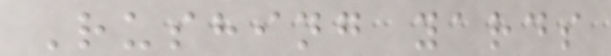Rushing yards
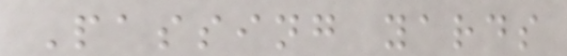Passing yards
